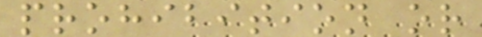prohibition or
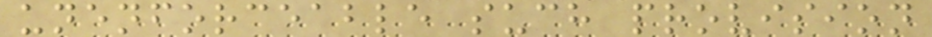unenforceable such provision
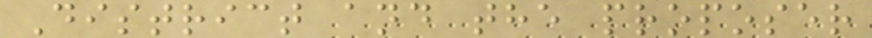District and the proposer
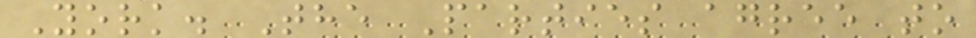York. The Parties agree to
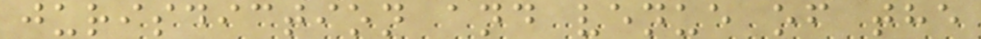jurisdiction and venue of the
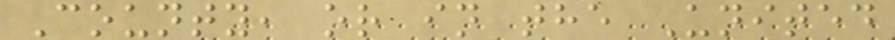County, or in the United
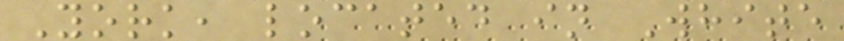York, located in White
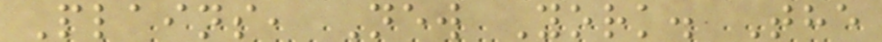Plains, New York. The
